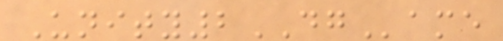Unity2DGame
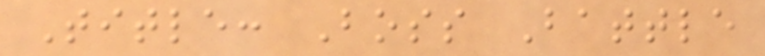Title: Boss Battle
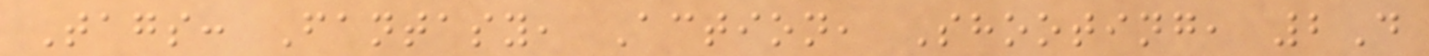Tags: Fantasy, Action, Shooting, 2D
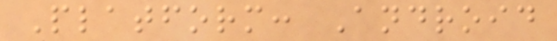Platform: Android
